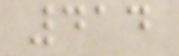414
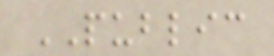PUBLIC
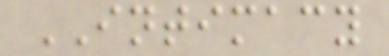INTIMACY
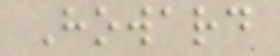Howard
